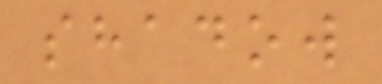shadow
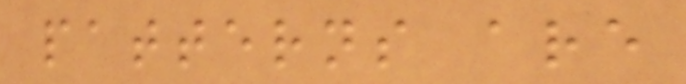patterns are
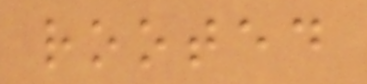rooted
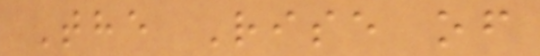The Rise of
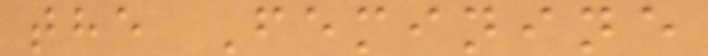the Feminine
